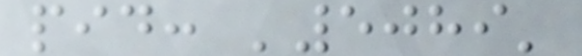pid: '5089'
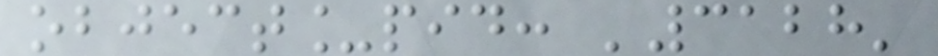object_pid: '3128'
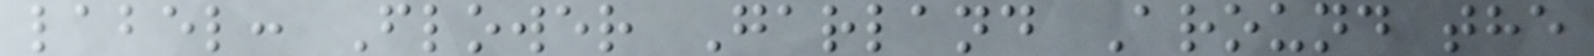label: Flower Garland Around the
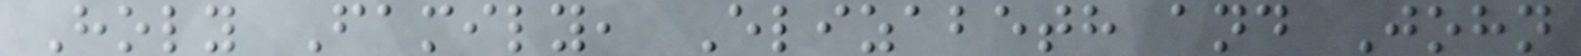Holy Family, Elizabeth and John
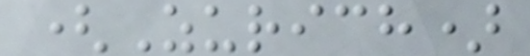(Zurich)
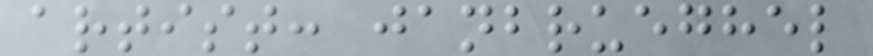artist: janbrueghel
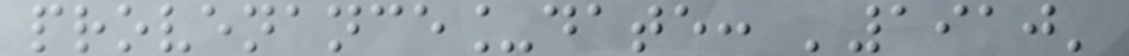provenance_date: '1910'
